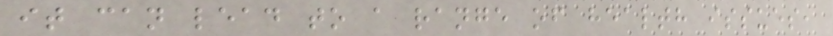it can lead to a range of health issues,
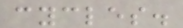cycles.
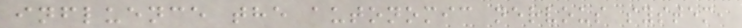influence the autonomic nervous system,
